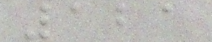121
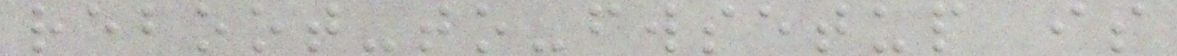reboot-to-fwsetup is
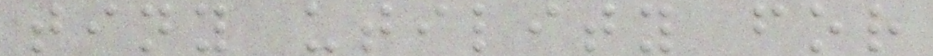tiny utility for
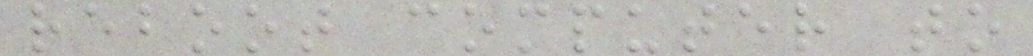reboot computer to
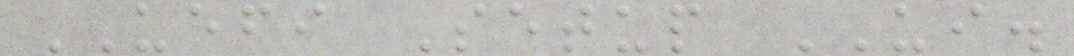UEFI Setup UI.
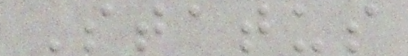Status
